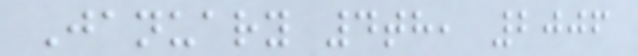January 4th, 2006
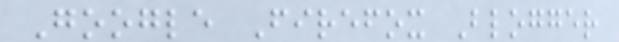Google Firefox Blogger
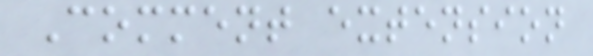Comment extension
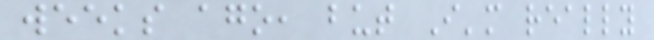weeks ago, but I'm really
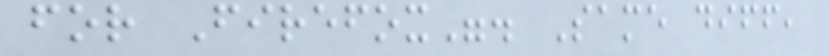for Firefox". Same diff,
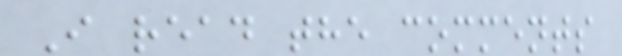I read the comments
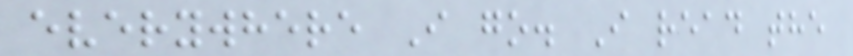everywhere I go. I read the
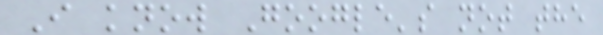I know Google's not the
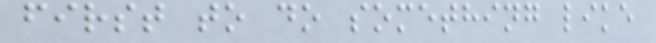first to do something like
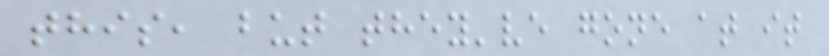this, but they've gone at it
